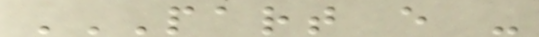PART E -
